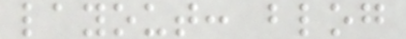layout: blog
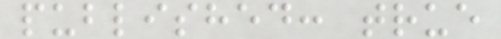published: true
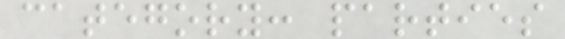category: parties
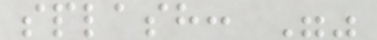splash: ""
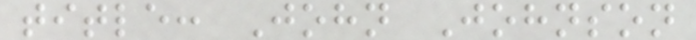title: John Johnson
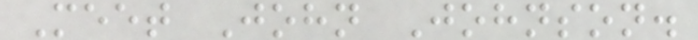Meet John Johnson.
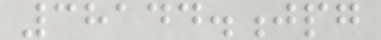38144.jpg
